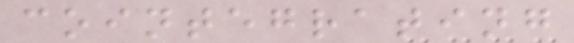cointegrating
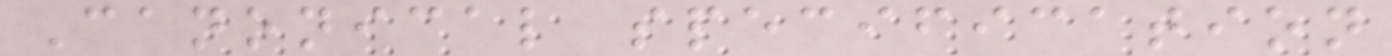Canonical specification
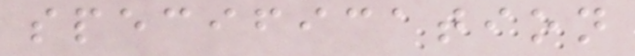specification
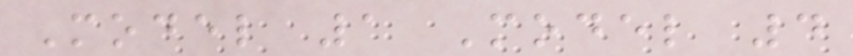Model 1 Model 4
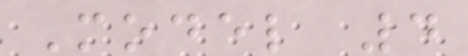Model 4
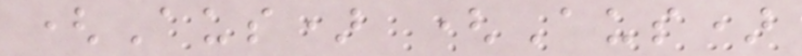(Aus) (Aus)
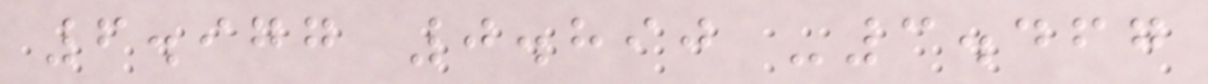6.977 0.890 -3.467
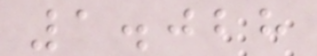1.028
